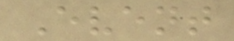Event
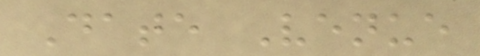Date Venue
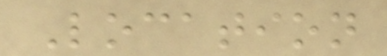Location
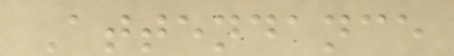Attendance
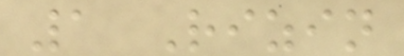1 Rizin
